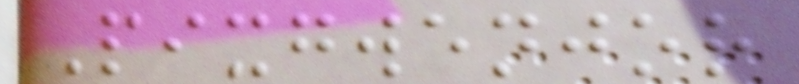Pixgwenjor
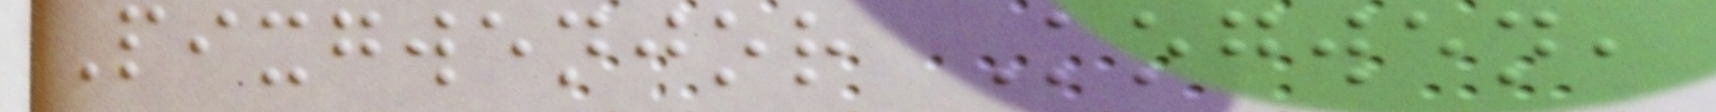Pixgwenjor Kogwen,
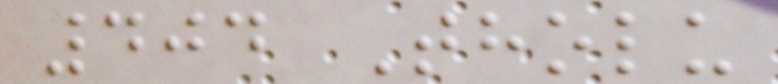404 Tholu
